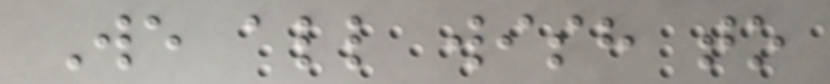We all wish to
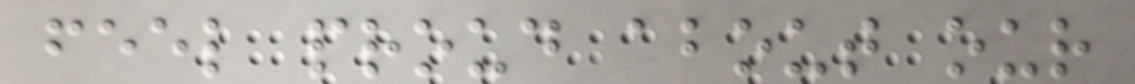feel proud about our
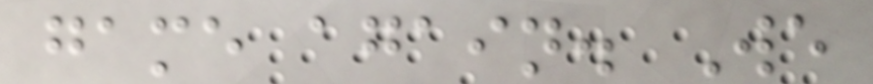game again. We
